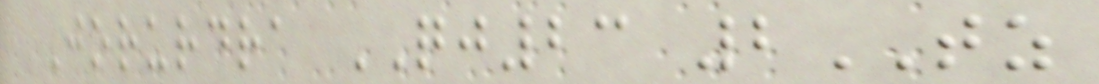Jorurdra QJ23 2TZ
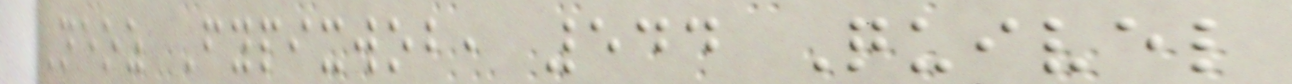Neoz Fypixwob, 544 Quivel
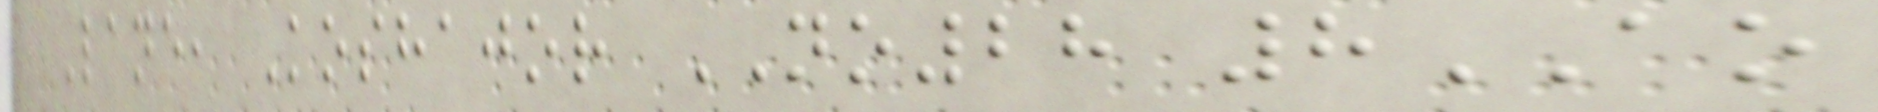Lane, Koshajor NO28 8AO
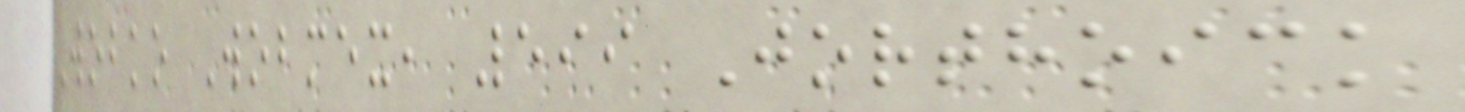Wobko Wobmex, 599 Jorthoick
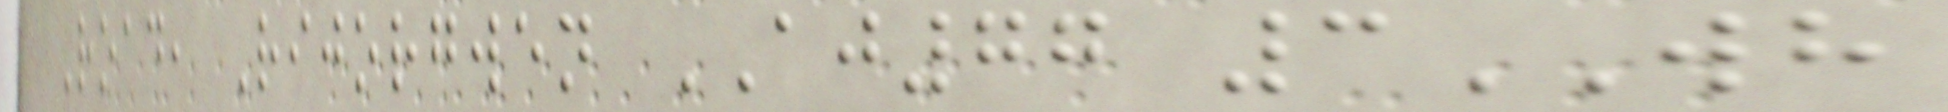Road, Rijorgwen AJ77 3WH
